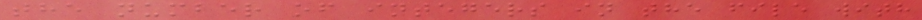the number of integers in the file with
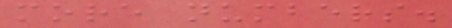more numbers.
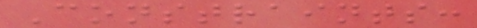Constraints:
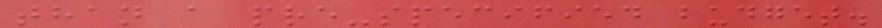than a pre-specified budget.
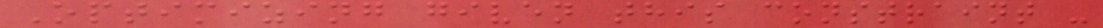Optimizing given this constraint -
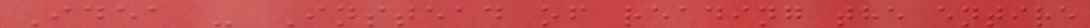Idea - Instead of reading the entire
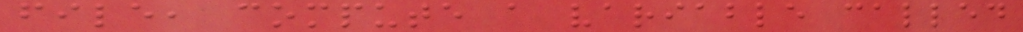file, compute a variable called
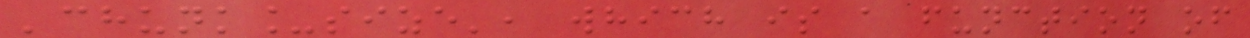'chunk_size', which is a function of
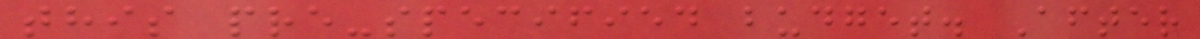this pre-specified budget. After
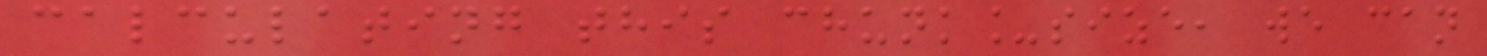calculating this chunk_size, we can
